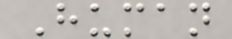Human
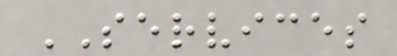SERVICES
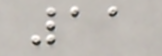11
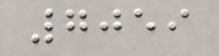7059
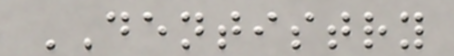DENTISTRY
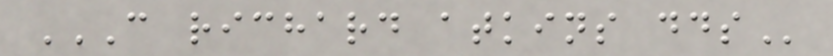C RICHARD ATKINS DDS
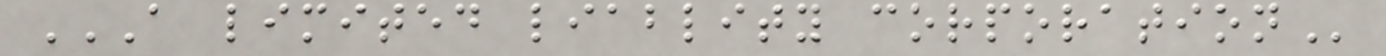A LIMITED LIABLITY CORPORATION
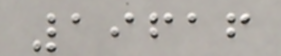19616
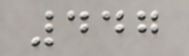447
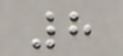8
